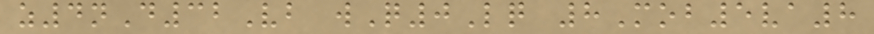z4nD32Vb wQ0Lq 8Mob5va8
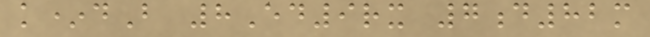k*dB 8Ed9rx 7d82m
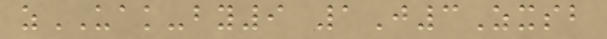zUAK-by9 1J3Zxsb
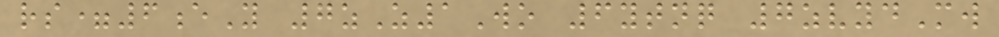rs=6eY 7zZ1Wo 6ytnq 7zvydMw
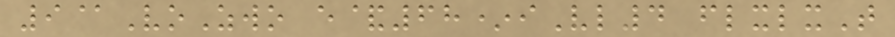9@VoZwo e&68*iVl4 flxlxT
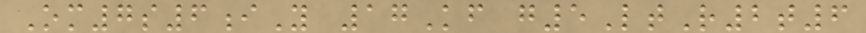Om7s6iY 17Kf g5LtR2t6
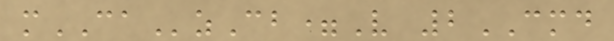mCAzCb=V 2CMD
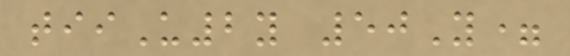tiiU2y 50Y=
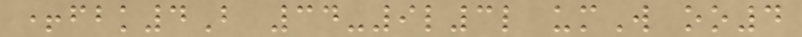+fbk4B 34-9l3l umW oo4
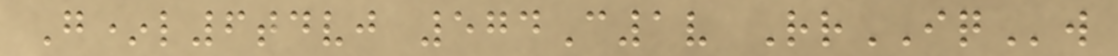G*l6tdvj 574C1v RrIQw
